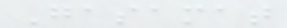Gasamat
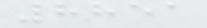8851
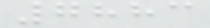7883
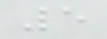5
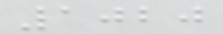1020
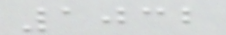1032
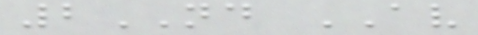2ND AV
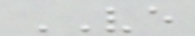VE
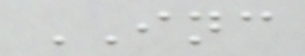INC
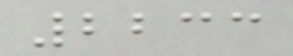2233
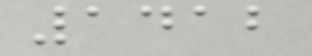1412
